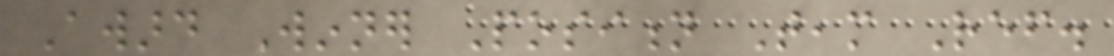Award Winner Position Team Ref.
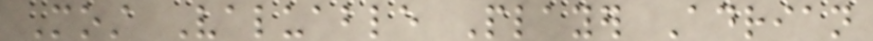Most Valuable Player Adrian
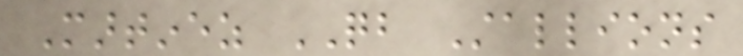Martinez QB Stallions
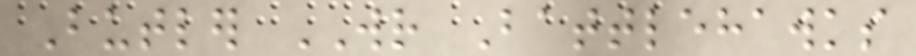Butler WR Battlehawks
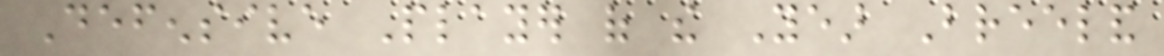Defensive Player of the Year Breeland
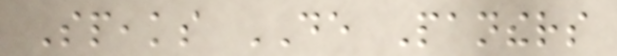Speaks DE Panthers
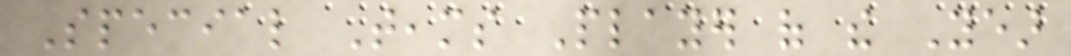Special Teams Player of the Year
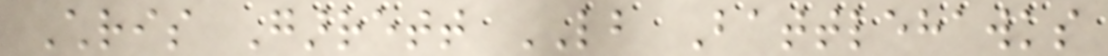Chris Garrett LB Battlehawks
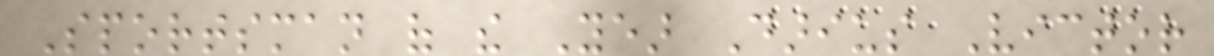Sportsman of the Year Darius Victor
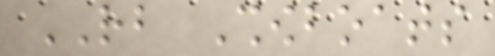RB Showboats
